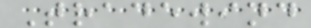Tradewind
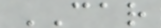CAR
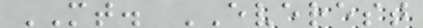MT. EVEREST
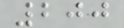200
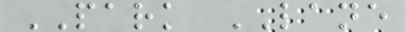PARK LANE
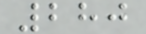280
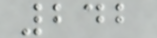242
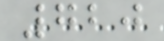720
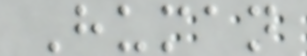Human
